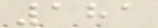181
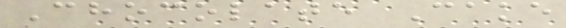Chocolate Cake
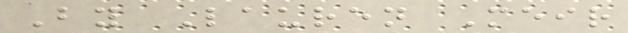By Lauren Meir
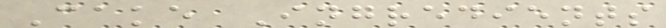Cake Ingredients
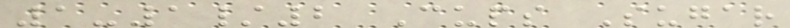1-1/2 Cups Sugar
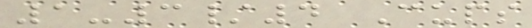1-3/4 Cups
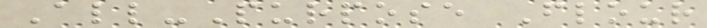All-Purpose Flour
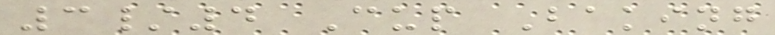3/4 Cup Baking
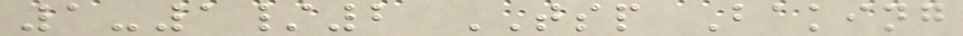1-1/2 TSP Baking
